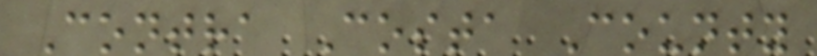Contra Costa County
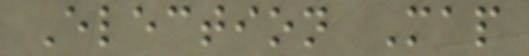Election Map
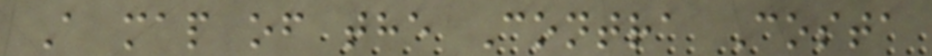A map of the Contra Costa
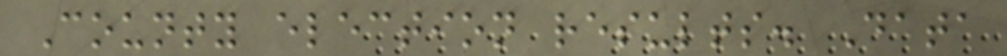County election results. Data
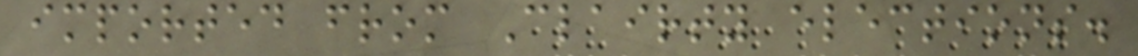imported from Clairty elections.
